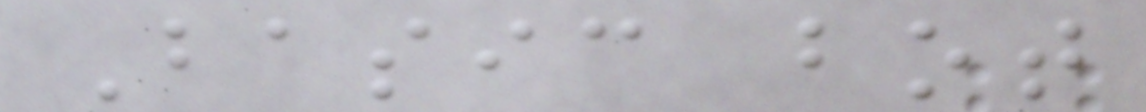Basic bot
